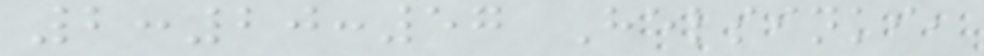2:20:57 Helsinki,
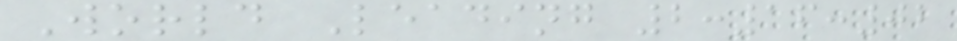World Leading 2:16:02
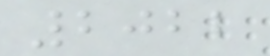2022
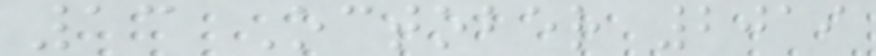13 October 2019
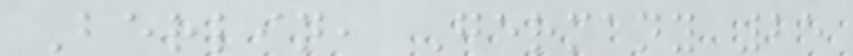Berlin, Germany 25
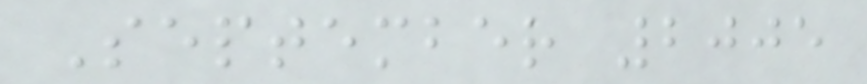September 2005
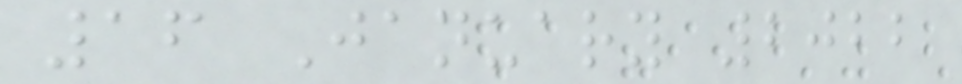16 January 2022
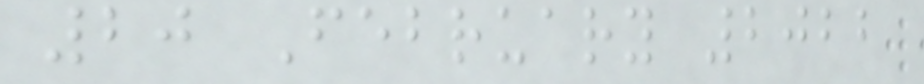20 February 2022
